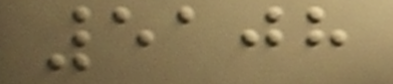5108
